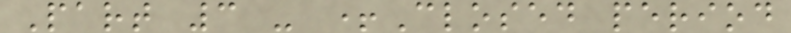Part 3 - +Closed period
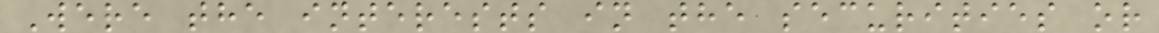Were the interests in the securities or
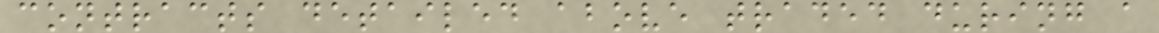contracts detailed above traded during a
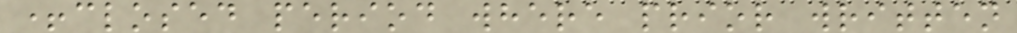+closed period where prior written
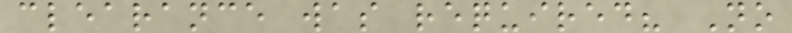clearance was required? No
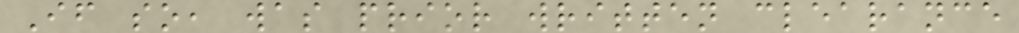If so, was prior written clearance
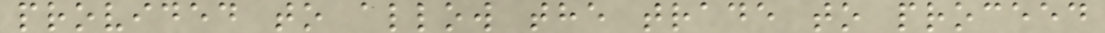provided to allow the trade to proceed
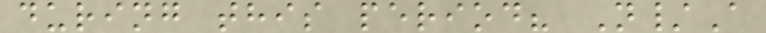during this period? N/A
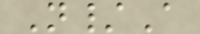N/A
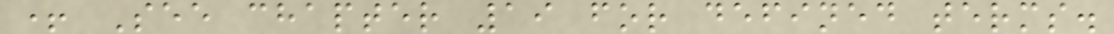+ See chapter 19 for defined terms.
